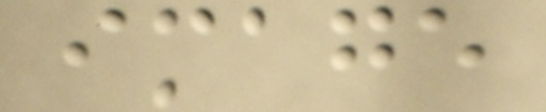image
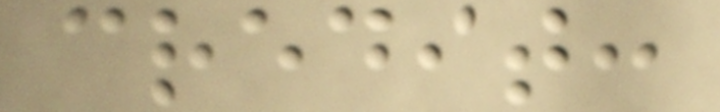credit:
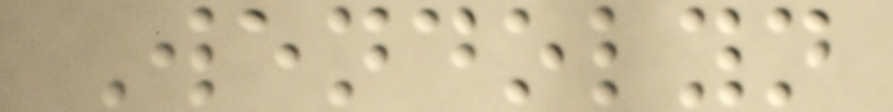Wendolyn
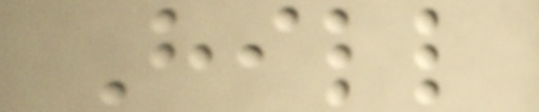Hill
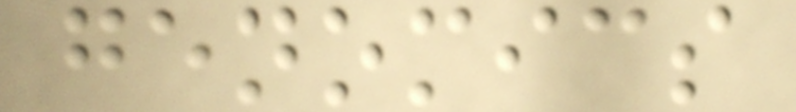genomics
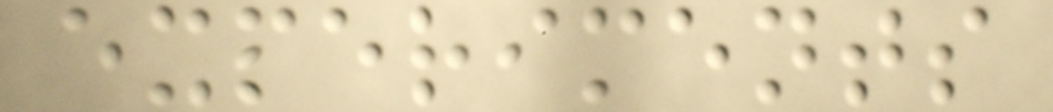experiments
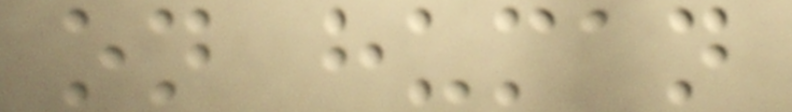on human
